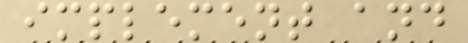implement and
